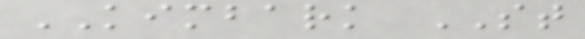KIMBARK ST
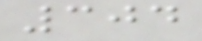304
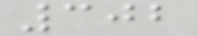302
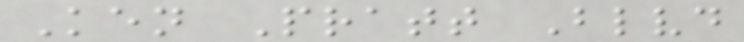Ken Pratt Blvd
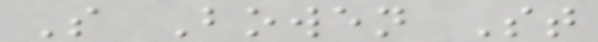S Bowen St
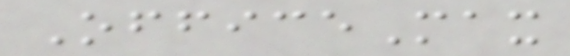OfficeMax
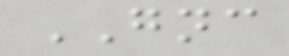GNC
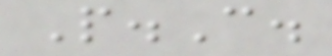P.C.
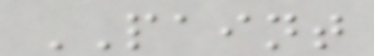PAINT
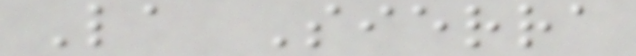La Sierra
